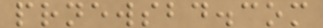prnewsbd.com
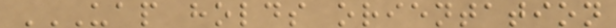UAP HOLDS ORIENTATION
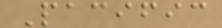Pacific
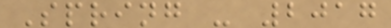Spring - 2017
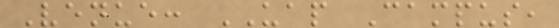Venue: UAP Campus,
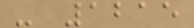- 1215
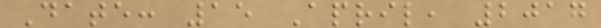Date: 15 April, 2017
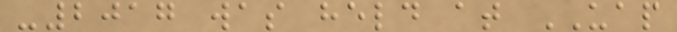-2017 was held at UAP
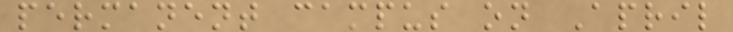permanent campus on April
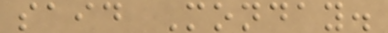said Monday.
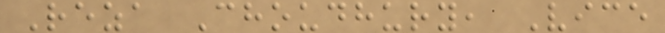Reza Choudhury, Vice
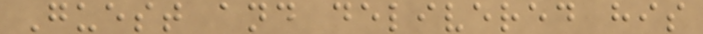Guest and delivered his
